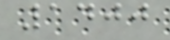1400
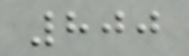800
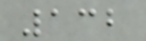132
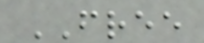FREE
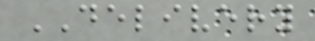DELIVERY
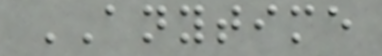ANYTIME
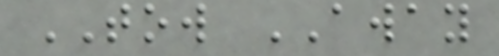TOW AWAY
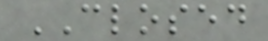CLOSED
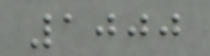1000
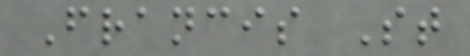Francis St
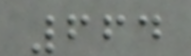664
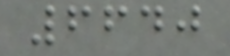6640
